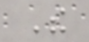The
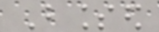Blessed
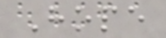Hope
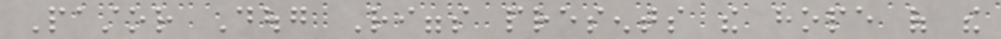Pastor Doug Riggs presents the hope of the
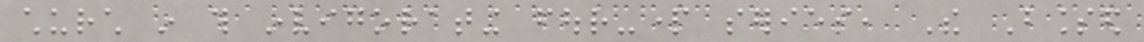church in this invigorating four-part series, The Blessed
